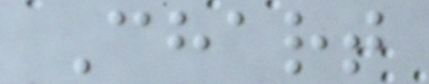Chart
